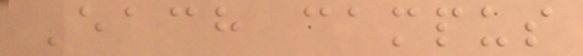Each campus
